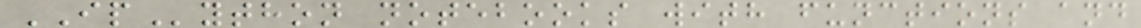IPython notebooks with functions and
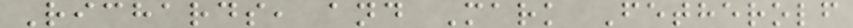Richards, and Mark Fetherolf
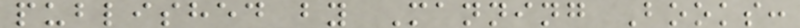published by Manning Books:
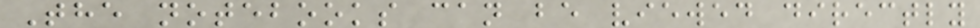The notebooks can be viewed directly
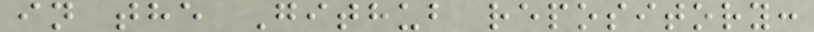in the Github repository:
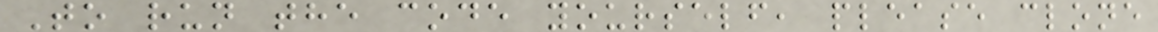To run the code yourself, please clone
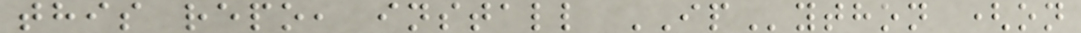this repo, install IPython (on
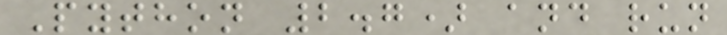Python 2.7) and run
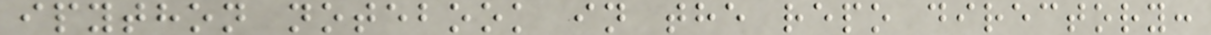ipython notebook in the repo directory:
